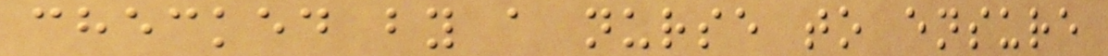checked by a nurse to ensure
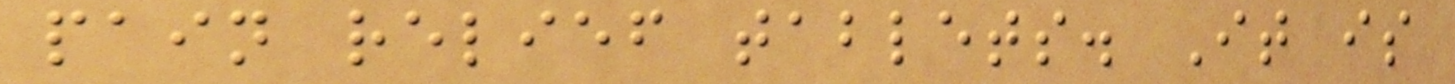pain relief tablets. It is
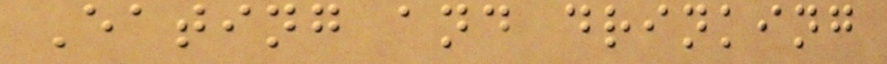Eating and drinking
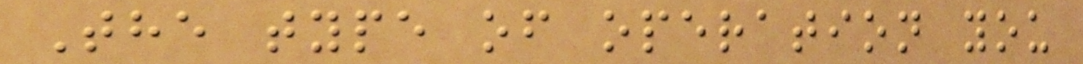The type of operation you
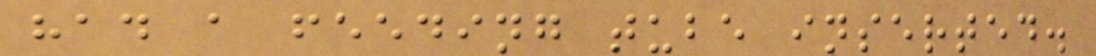had a feeding tube inserted.
